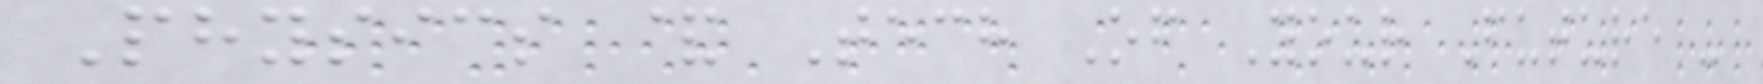Physics & Tech Of Your Future -
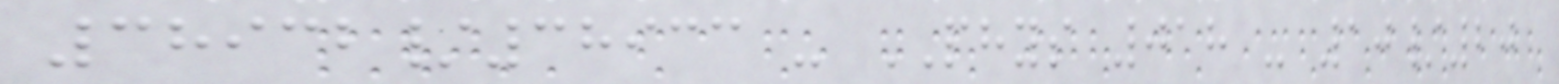38932/38933 - PHYS 018 - 10/20
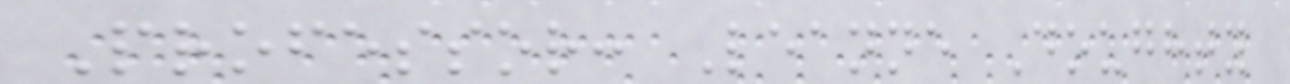Professor: Leanne Doughty
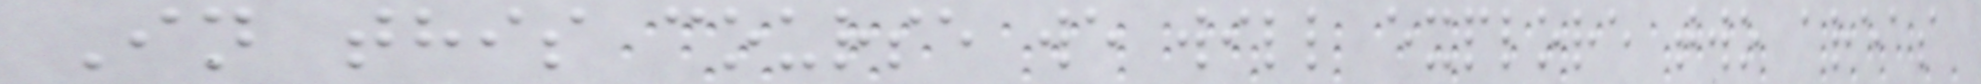In this course we will explore two areas
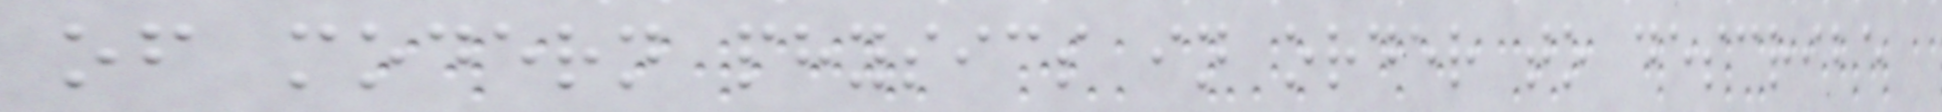of modern physics in order to describe
